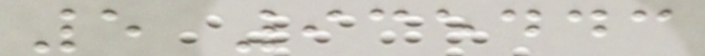5 935443
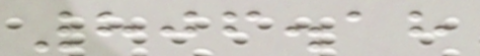806.18
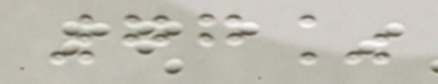77%
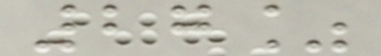27%
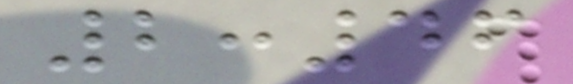2:46
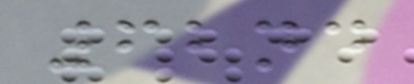62nd
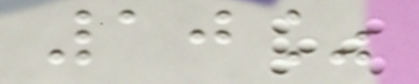10%
